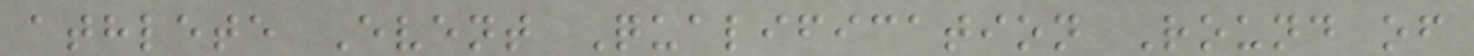athlete Event Qualification Round of
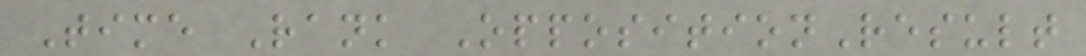Time Rank OppositionResult
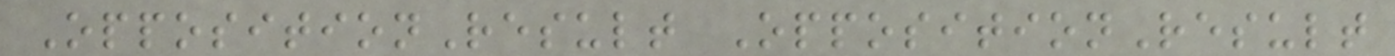OppositionResult OppositionResult
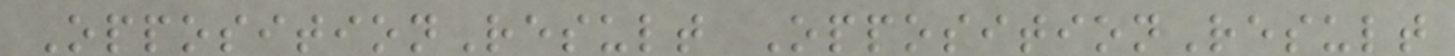OppositionResult OppositionResult
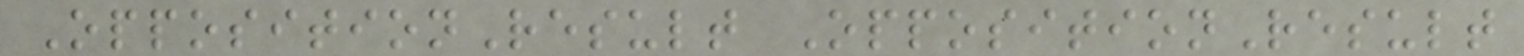OppositionResult OppositionResult
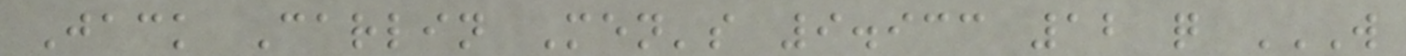Jack Carlin Men's 9.933 12 q W
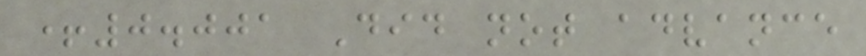+0.001 Did not advance
